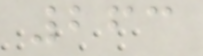263
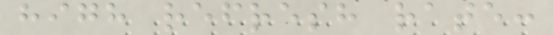high refresh rate:
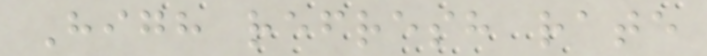High refresh rate
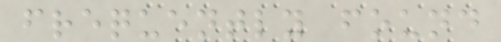frequently found
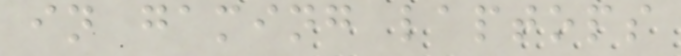in gaming laptops
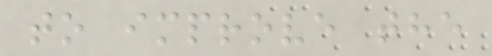to improve the
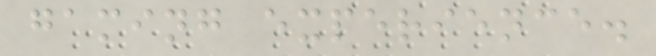gaming experience.
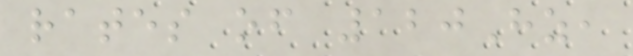rates of 120Hz,
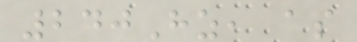240Hz, as
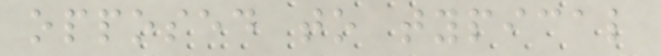opposed to typical
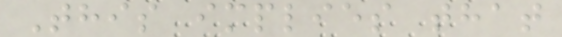This implies that
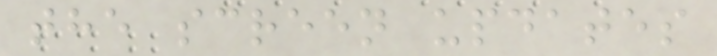the screen updates
